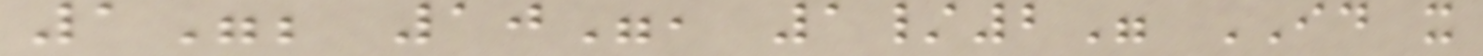1"; 10", 1/2" ID x
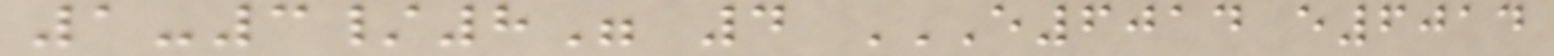1-3/8" 4 E6014 E6014
